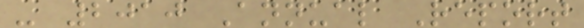- 2010 Annual Report
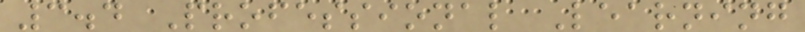3.4 Professional Learning
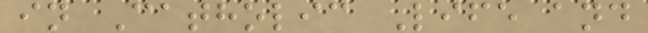in Catholic Life and
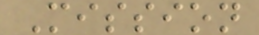Mission
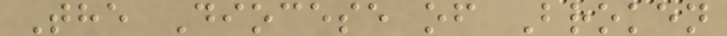The Diocese of Broken
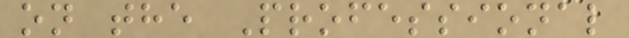on the Professional
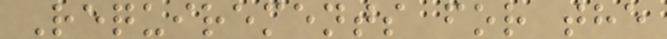Requirements for the
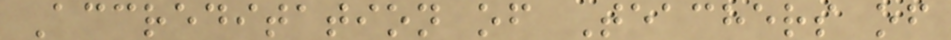Accreditation of Teachers of
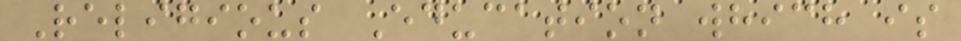Religious Education which is
